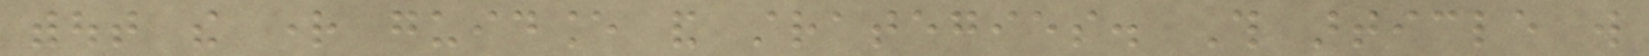without the right guidance and strategies. This article will
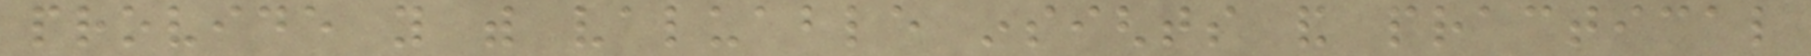provide you with valuable insights and practical
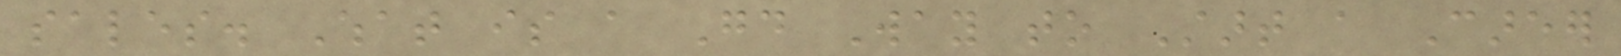sales. What is a Good Way to Start a Career
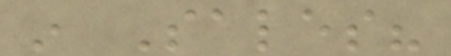in Sales?
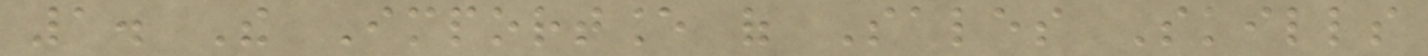1. The Importance of Sales Skills
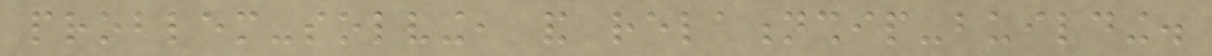problem-solving, and relationship-building.
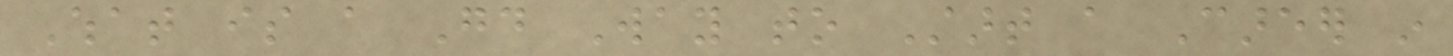What is a Good Way to Start a Career in
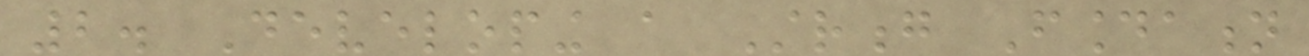2. Developing a Strong Foundation
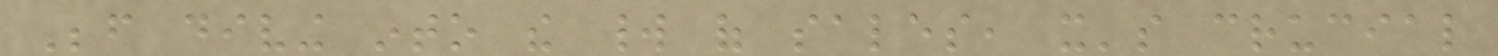Before diving into the world of sales, it's crucial
